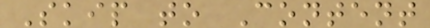Skip to Content
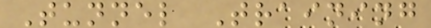Tunnel Training
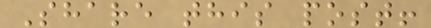Share this post!
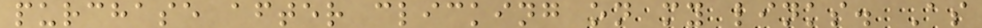purchase after clicking on my links. As
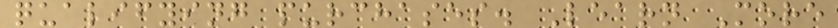qualifying purchases. Learn More
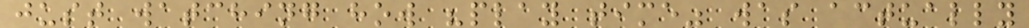just watching how "play time" was actually
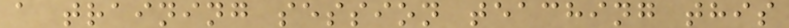a training session teaching this
